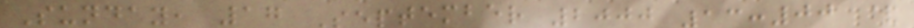Sunday, 17 September 2000 13:00 &
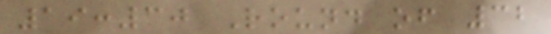19:30 Round of 32
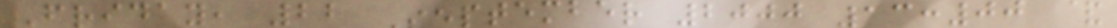Friday, 22 September 2000 13:00 &
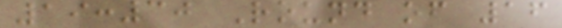19:30 Round of 16
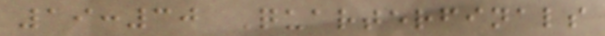19:30 Quarterfinals
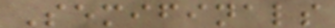Semifinals
